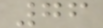76
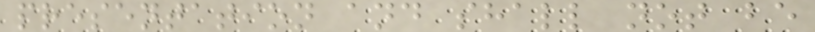presentation and shall not be
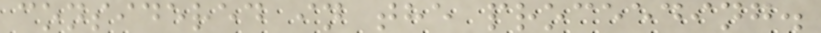considered in the proceeding.
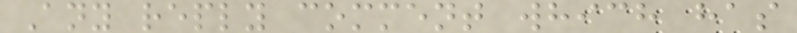Any reply comment which has
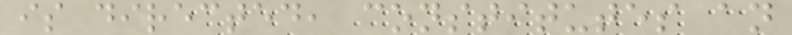is directed, constitutes an
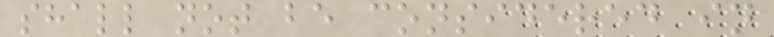shall not be considered in
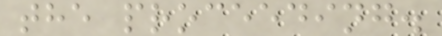the proceeding.
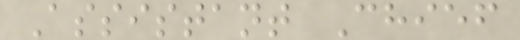Assistant Chief
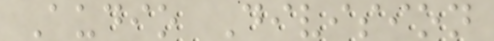Audio Division
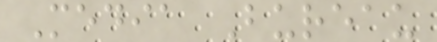Media Bureau
